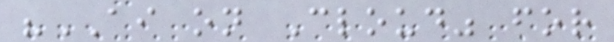"AI on Cloud" for
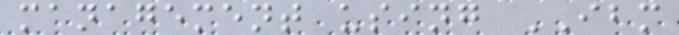management using IBM
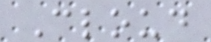Cloud
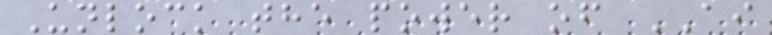Unlock the power of AI
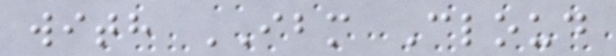with IBM Cloud
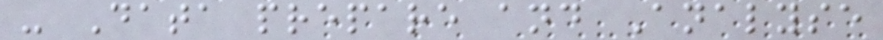- Data prepare and Analyse
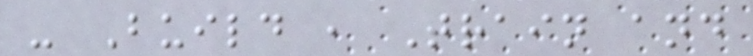- Build , Train and
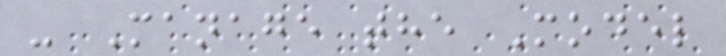- Manage the Model
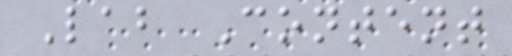Lab Content
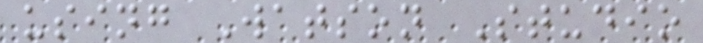using Watson Studio
